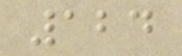124
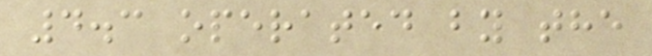4.3 operated by the
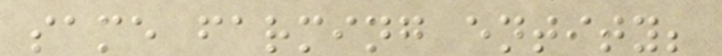same farming entity;
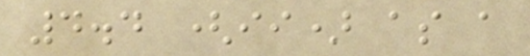4.4 (ii) as a
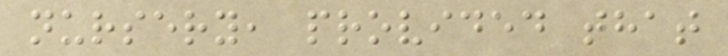nursery, provided that
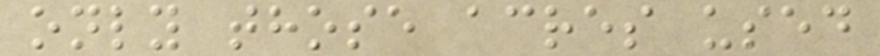only those acres used
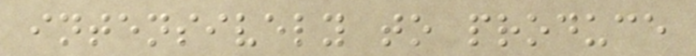intensively to produce
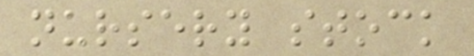nursery stock
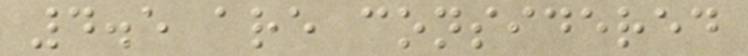4.5 are considered
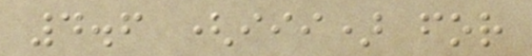4.6 (iii) for
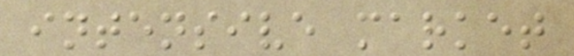intensive market
